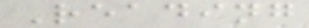Reading
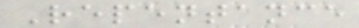Repentance
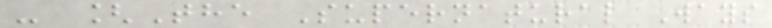- [The Supernatural Ways
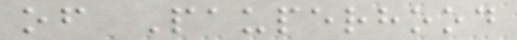of Pauperhood
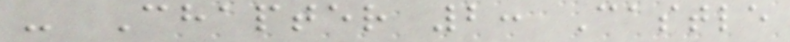- Chapter 2: Castle
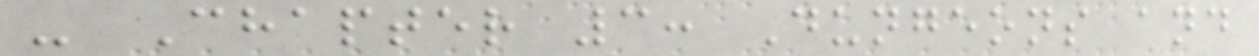- Chapter 3: Dungeons and
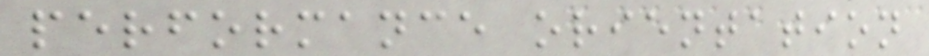performance orientation
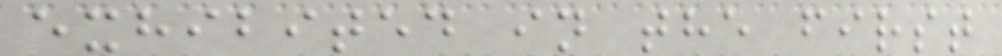exhibited in the first
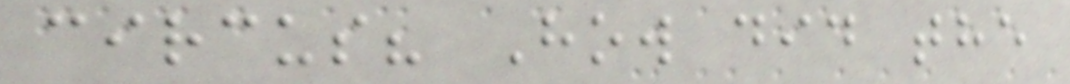circus? How did the
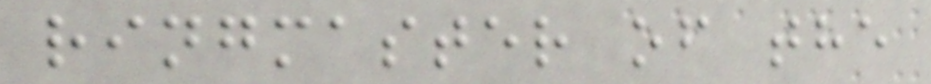ringmaster of the
